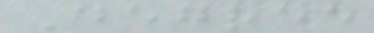Degree
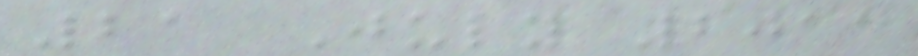21 July 2011
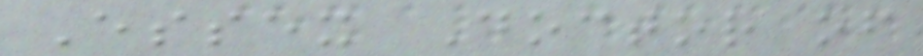Essex Doctor of
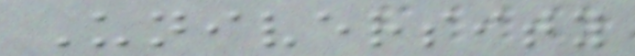University
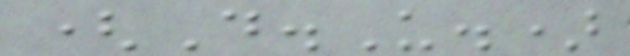(D.U.)
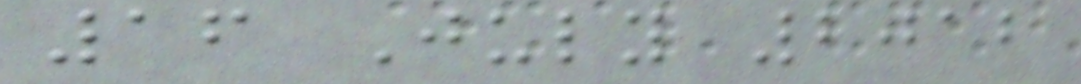16 July 2012
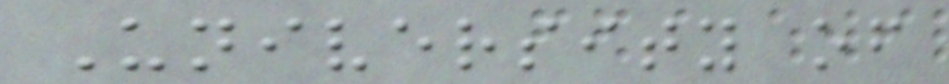University of
